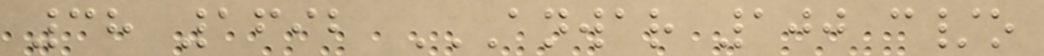38 1692 ANWAR 100 C/O
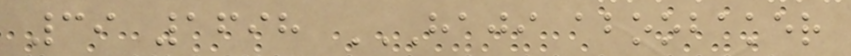39 1698 HAJI ABOOBAKER
